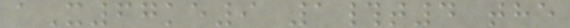aX67ke9 1#t4 the
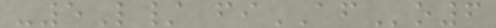-5L/ fiAFo6
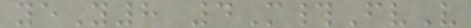yeY8 4M#FvV
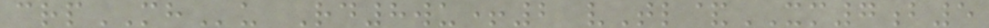crpMHu Rd8wu+2 vTl&XM7b5
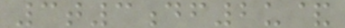3t3df2u&
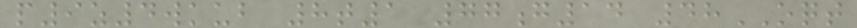p9z4wkub 8t1 77g14 48OQT
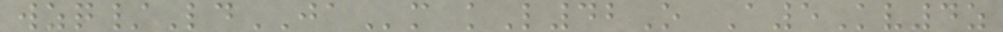wzq/LdJAm kL42O A5Kv4z
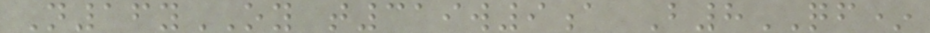N16yOY t319w9a B8QF*
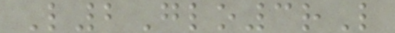L2Glo3rL
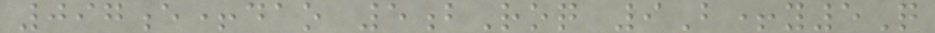097e+dao 5bRoq 9B+y5Q
